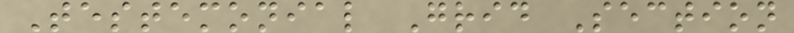Testemonial Grid Section
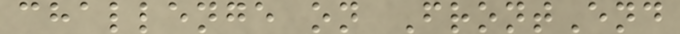challenge on FrontEnd
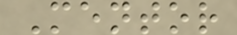Mentor
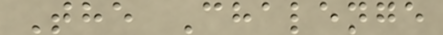The Chalenge
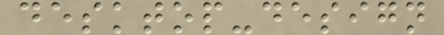desktop-design
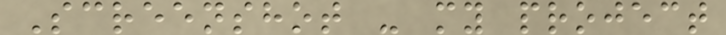Screenshot - my project
